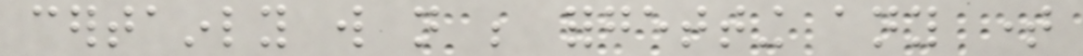certainly will not be forgetting any time
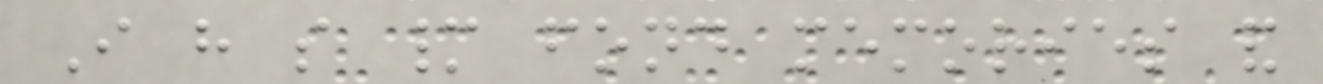I have so many fond memories and
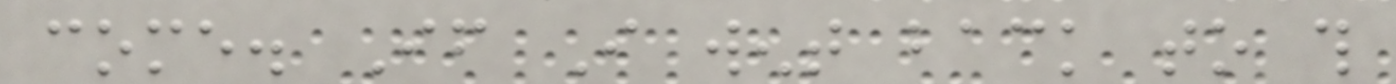come. If I went back to this
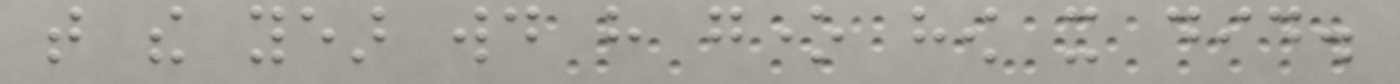that the year would have gone how it did.
